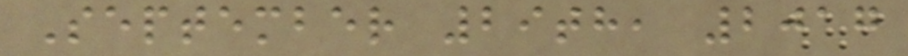September 29th, 2017
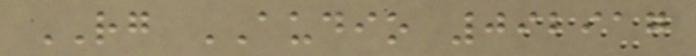RG AUDIO 092917
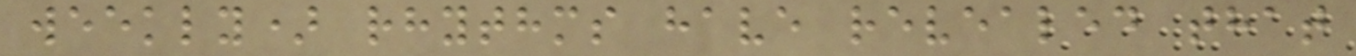weekly) rhythms have revealed that
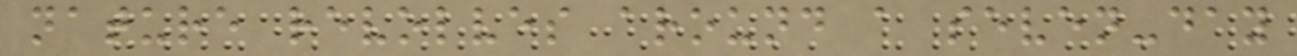nature revolves around a seven-day
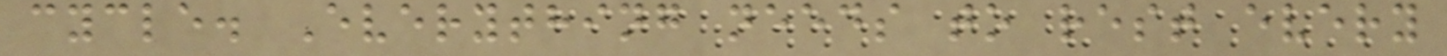cycle. Everything needs to rest every
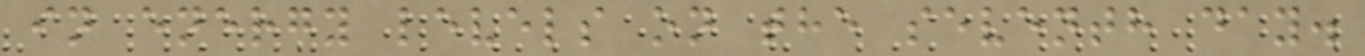in energy levels on the seventh day.
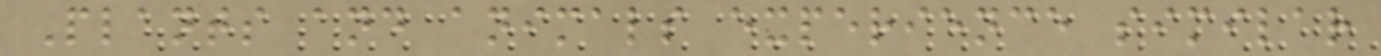Plants and animals experience similar
